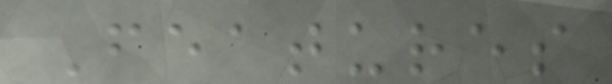Features
